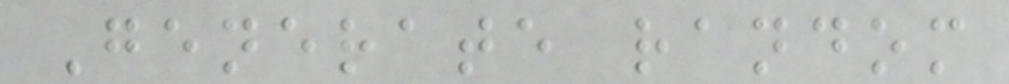Generate random
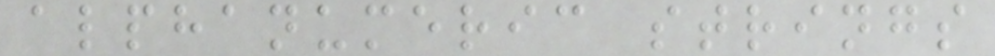alphanumeric strings
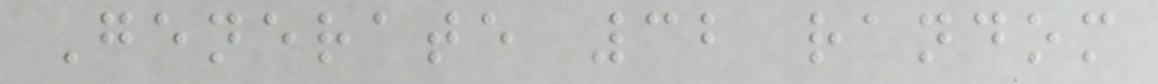Generate 32 random
